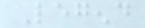Legend
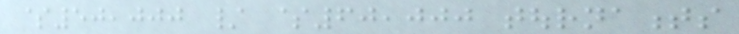$50,000 / $60,000 tournaments
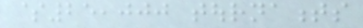$25,000 tournaments
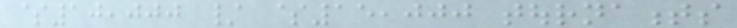$10,000 / $15,000 tournaments
